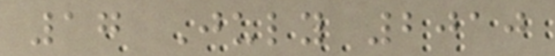17 July 2010
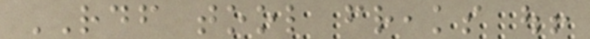RDF tool freaks out!
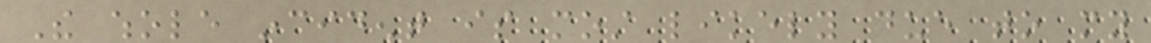The whole incident is most likely due to my
